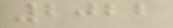2022
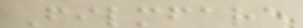Filmfare
